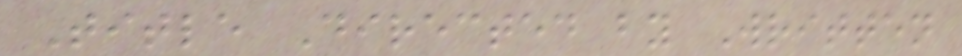Title Directed by Written
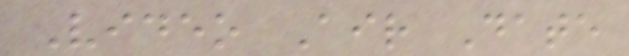Video Air Date
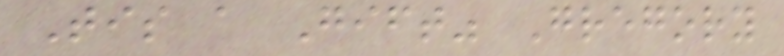Tis a Gift" Gregory
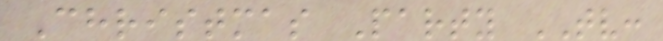Christmas Party TV:
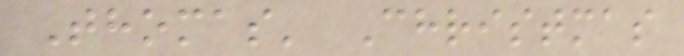Thomas' Christmas
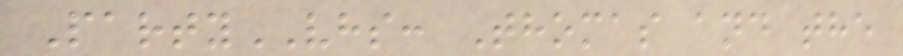PartyVHS: Thomas and the
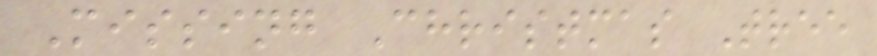Missing Christmas Tree
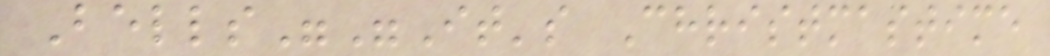Bells""It's Christmastime
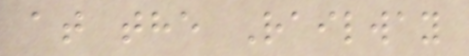at the Railway
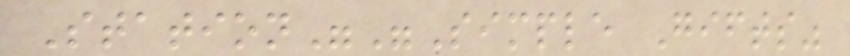Station""Simple Gifts"
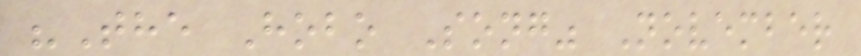"The Hobo Song" November
